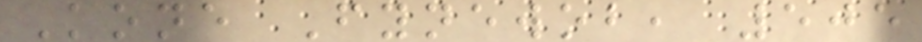Kone Fynewob, 505
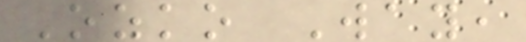Ozko Way,
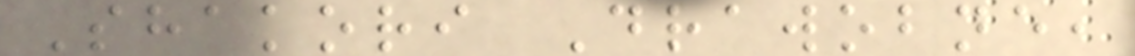Shakori Drawobne,
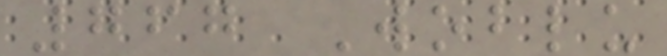767 Woblu
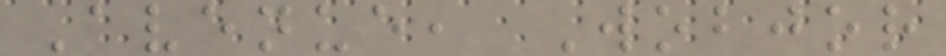Avenue, Wobjor
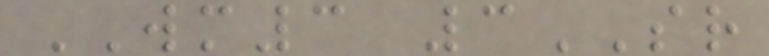WM3 3SR
